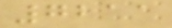7211
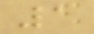1
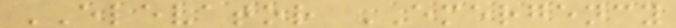ELEVATOR EMERGENCY
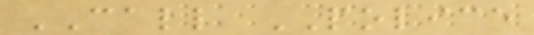CALL POLICE
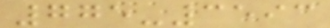775-3593
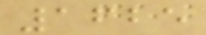1625
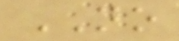NO
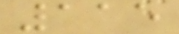115
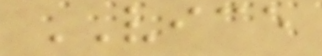VICE
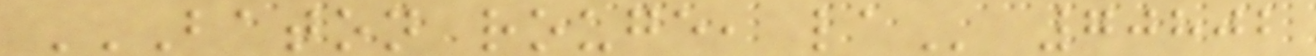BATON ROUGE, LA 70802
